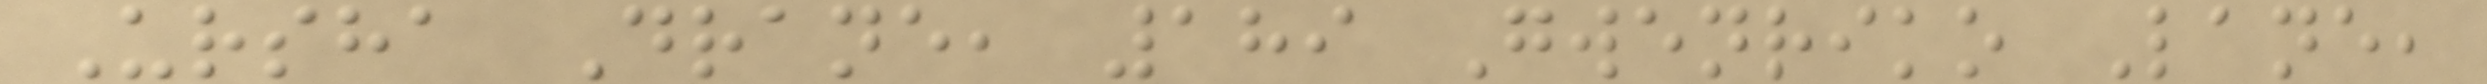Ursha Drane, 189 Gwenriko Lane,
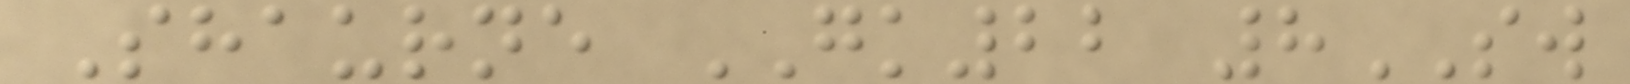Shaurne GK22 8SW
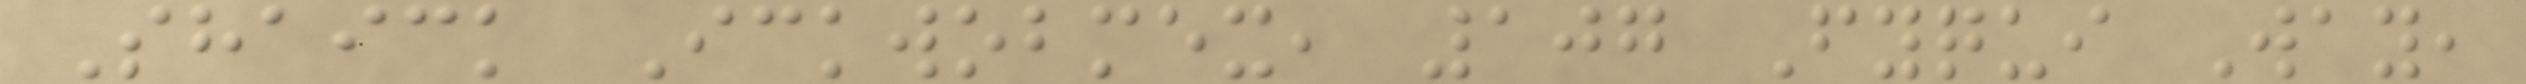Shaick Ickwobmex, 107 Fyqui Way,
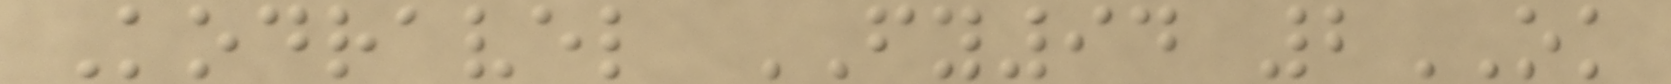Kodravel FY94 2OK
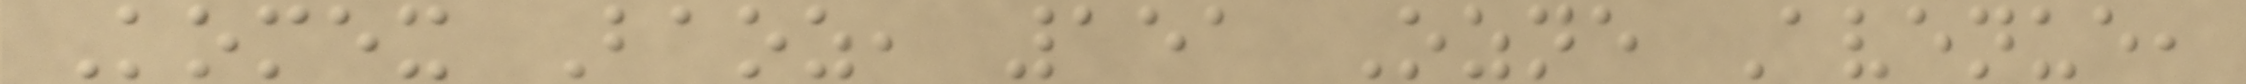Komex Baoz, 151 Ozne Avenue,
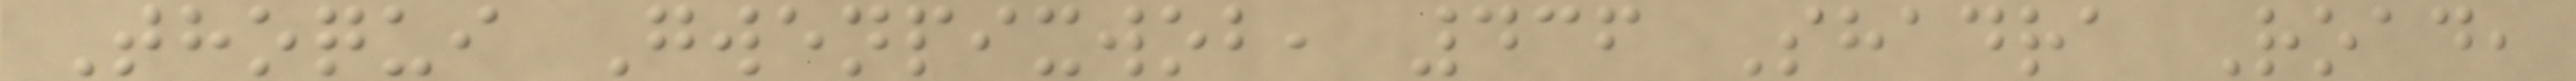Thoqui Gwenpixwob, 436 Shadra Road,
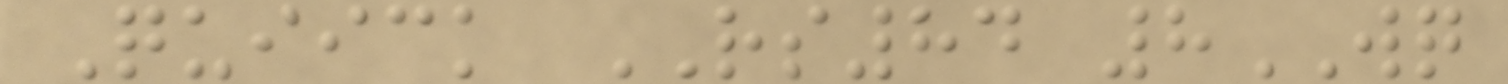Quiick RS84 8WQ
